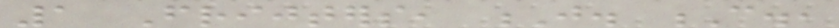1 Frijters, J. C.,
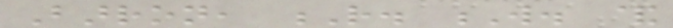Barron, R. W. &
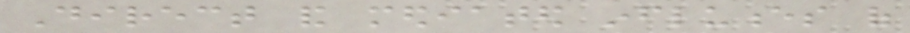Direct and mediated influences of
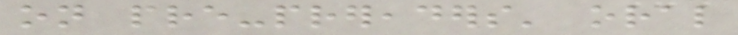on pre-prereaders' oral
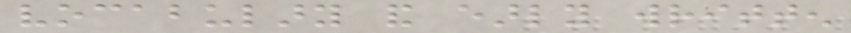vocabulary and early written
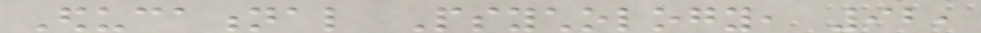Educational Psychology, 92,
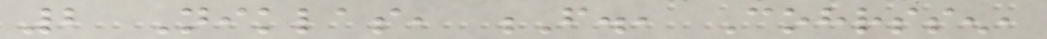2 Niklas, F., Cohrssen,
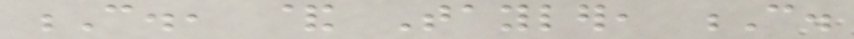C., & Tayler, C.
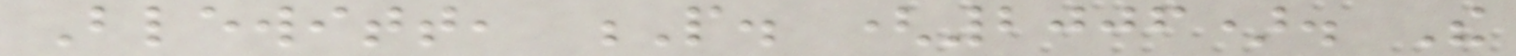Blewitt, P. (2006). The
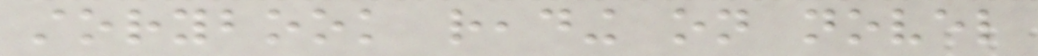storybook reading on novel
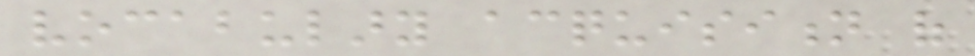vocabulary acquisition of
